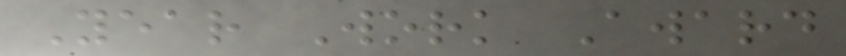Year Work Award
